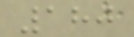180
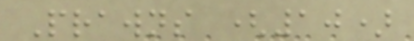Prawns (10)
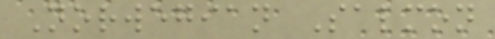Norwegian Salmon
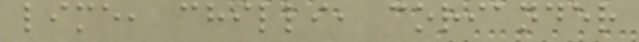lime, chilli, coriander
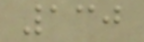130
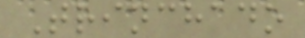Trinchado
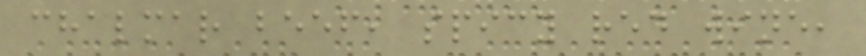chalmar beef, spicy red wine,
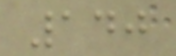140
